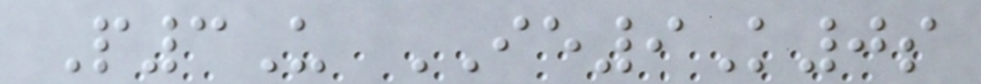P3U IE9K0s
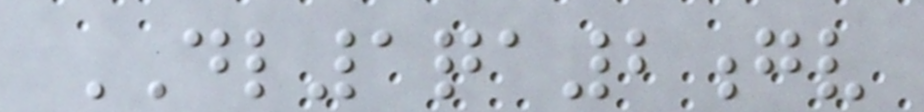DL1qa2gv
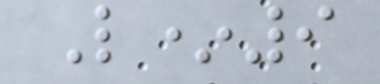L*9
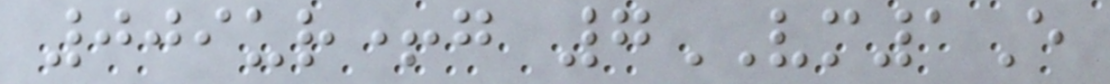009ur+g 7VM1E
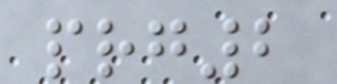prg2
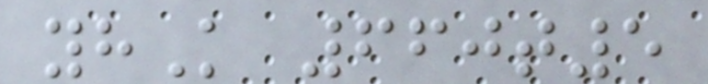yhK 660t5
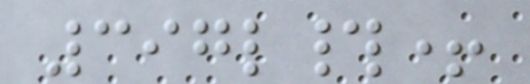397l#+
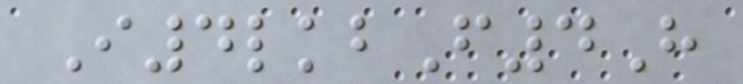I4lkbF4H
